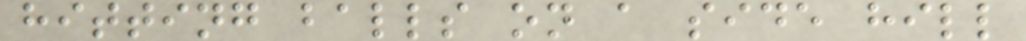hitting balls on a side hill
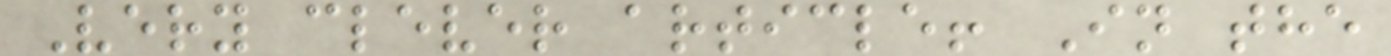Very clever article! In the
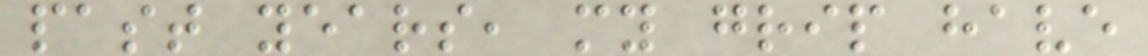past years, my grip have
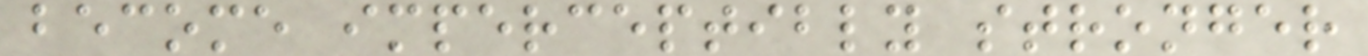become imperceptibly stronger
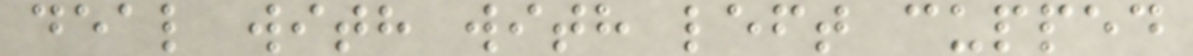deal with with left cupped
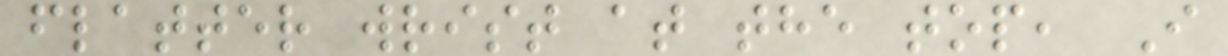flatter wrist at the top, I
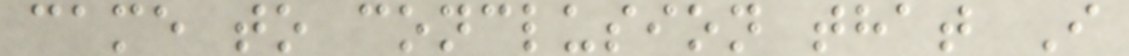came to conclusion that I
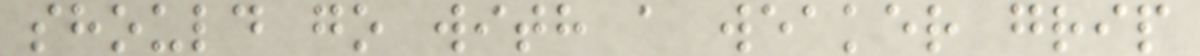should go with a weaker grip
